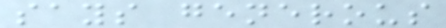says generous
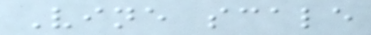Vine scale
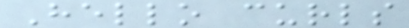Hello curls
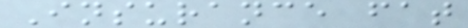Insurance fat
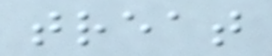treat
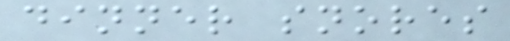dinner snores
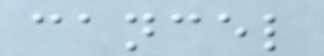cancel
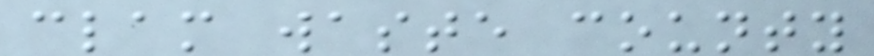clam waste county
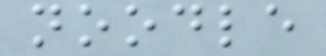noodle
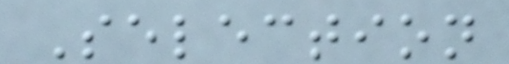Selection
